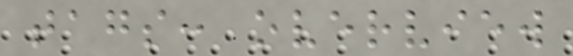tags: overview
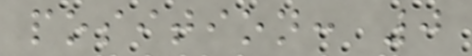position: 0
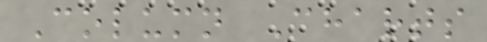Column Charts
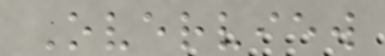Overview
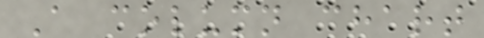A column chart
